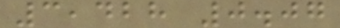3,428 0.07
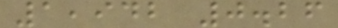1,942 0.26
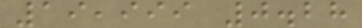19,999 0.28
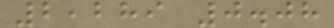2,289 0.08
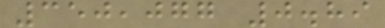350,077 0.89
